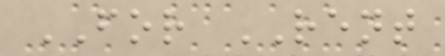FOR RENT
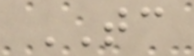TC
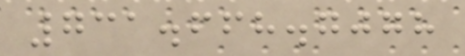731.668.7078
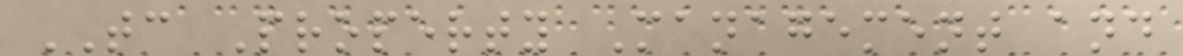TC Property Management and
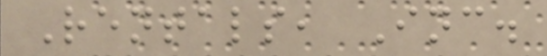Rentals, Inc.
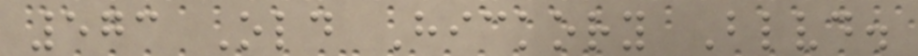573 Old Hickory Blvd.
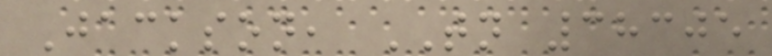Jackson, TN 38305
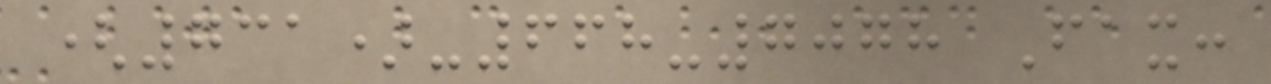(731)-668-7078 Fax:
